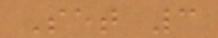Set 3
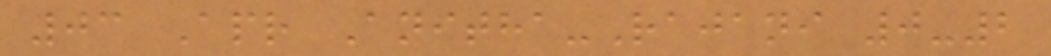03 Apr Anitha-Rajani 0-2
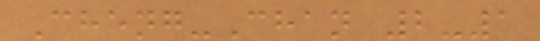Cheng-Chan 2-1
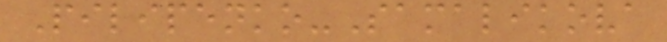Pilipenko-Samalikova
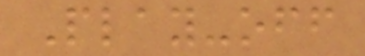Play-off
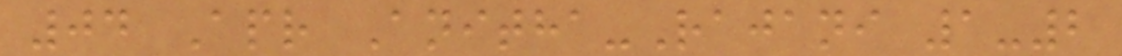04 Apr Anitha-Rajani 1-2
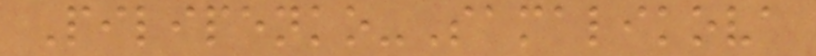Pilipenko-Samalikova
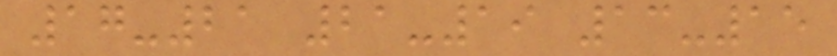17-21 21-19 13-15
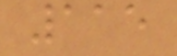115
